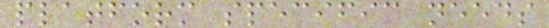platform specific needs
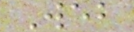Web
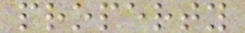property
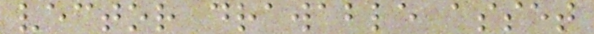vector drawable asset
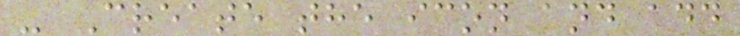- Create the icon and add
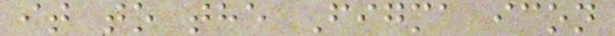it to the Figma icon
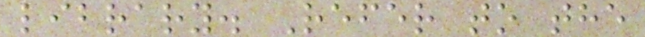library. Refer to the
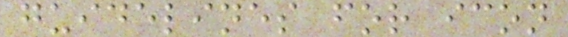guidelines for icon
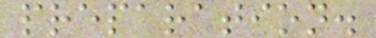preparation.
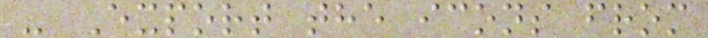- Export the icons from
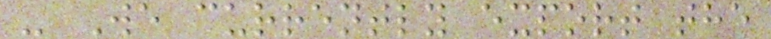- We currently export the
